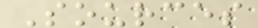Sources
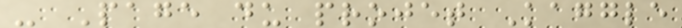- Page du projet Kaggle
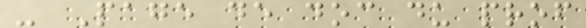- Page de doc du prof
